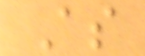As
